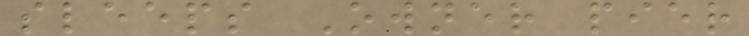sleeps Owner pier
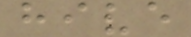hive
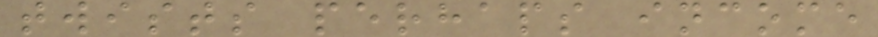twists perhaps income
